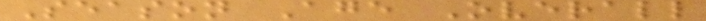Season Age Overall
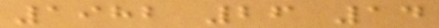1982 26 14
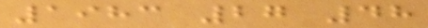1983 27 48
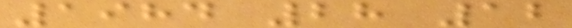1984 28 12
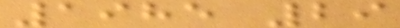1985 29
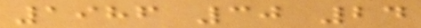1986 30 24
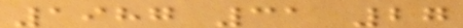1987 31 27
